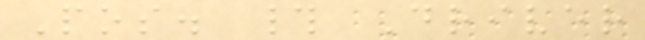Pos. # Driver
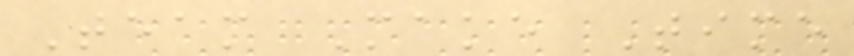Team Make Time
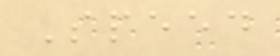Speed
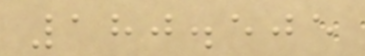180.505
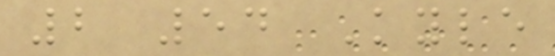2 54 Kyle
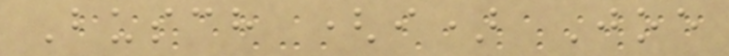Busch (i) Joe
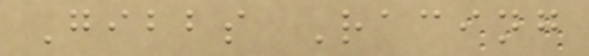Gibbs Racing
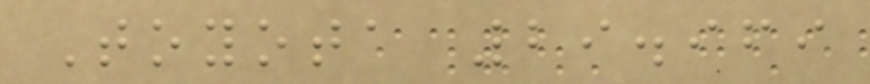Toyota 29.969
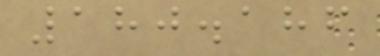180.186
